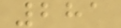281
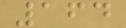164
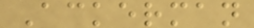Ackerman
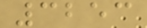3253
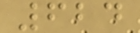624
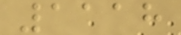1118
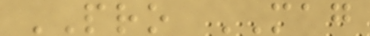PRO MAG
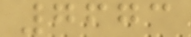7673
